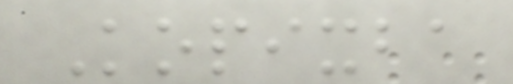Kopixba
